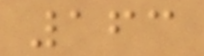163
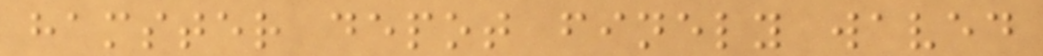hamster depot finely waved
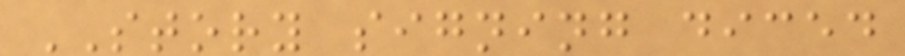STORY signing diced
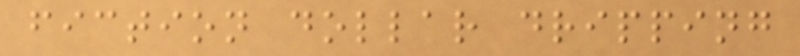fiction dollar dripping
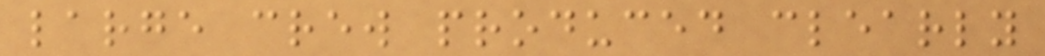large crew produced clearly
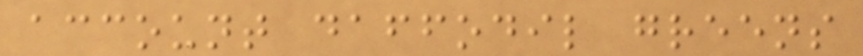account daffodil greens
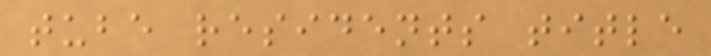tube residents title
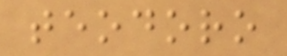teodoro
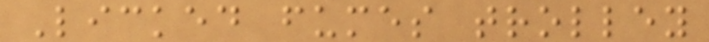Licked fumes trolley
